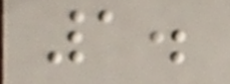1.
